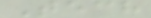Tech
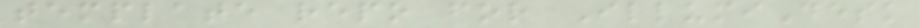template repo for IllumiDesk
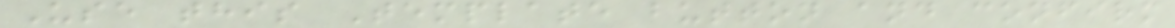Use this Template button and confirm
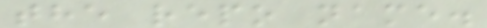the repo name.
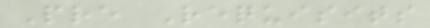Pre Requisits
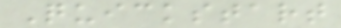Quickstart
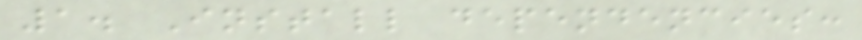1. Install dependencies:
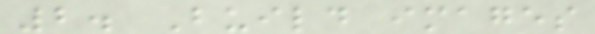2. Build images
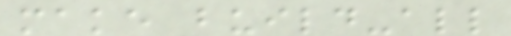make build-all
